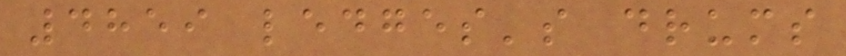4859 ledges's drums
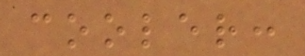cooler:
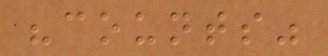"counts"
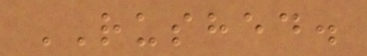RUSHED.
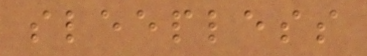sleepless
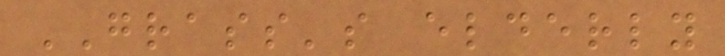GRASS's elderly
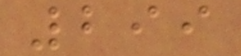299
